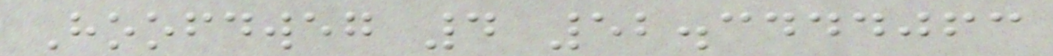Hoofdweg 4 52.3444063
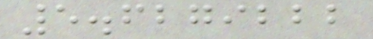5.6279222
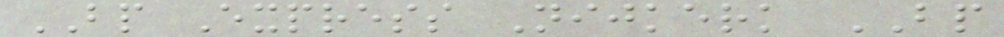BP Express Nijkerk BP
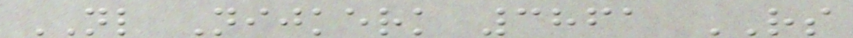NL Nijkerk 3861 RS
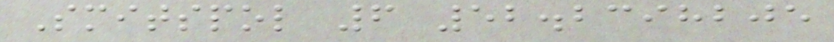Smitspol 6 52.2398205
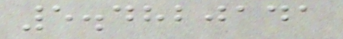5.4820141
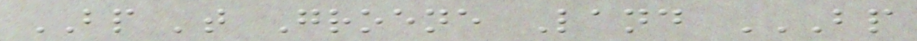BP 't Groene Land BP
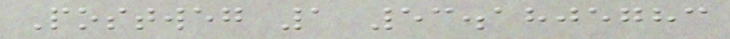Postweg 1 53.1805783
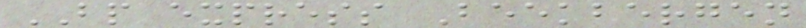BP express Beekbergen
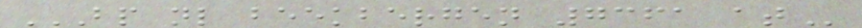BP NL BEEKBERGEN 7361 AT
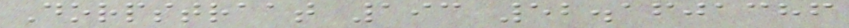Dorpstraat 193 52.1601386
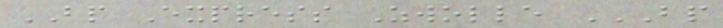BP Express Zwolle BP
